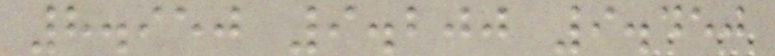8.950 9.200 9.450
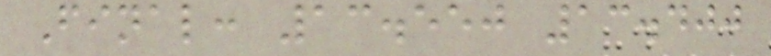Final: 13.550 13.400
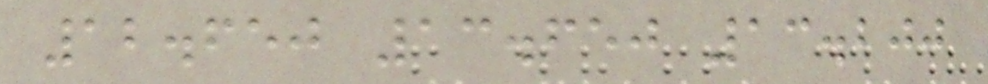12.650 13.650 13.200
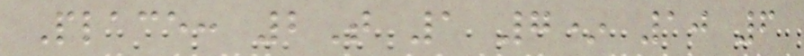Place: 2T 1 7* 10 6
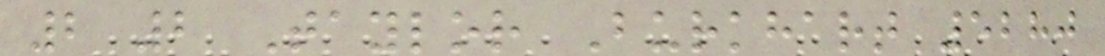2 2 Taylor Burkhart 5280
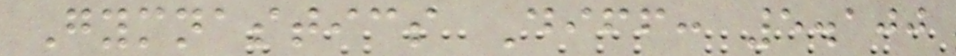Gymnastics Diff: 5.100
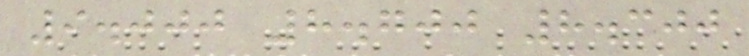9.000 8.700 8.300
